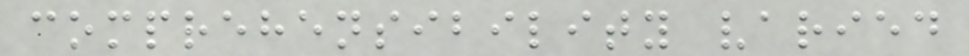comprehensibility varied
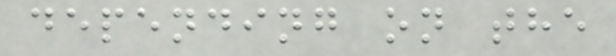depending on the
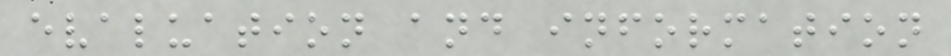evaluation and information
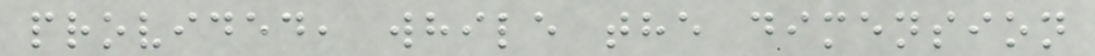provided, while the dimension
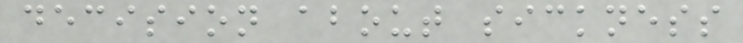decision about sickness
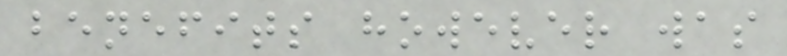benefits however was
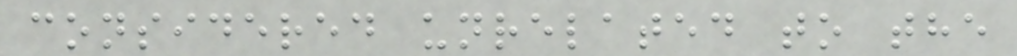considered unrelated to the
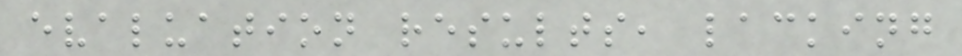evaluation results, lacking
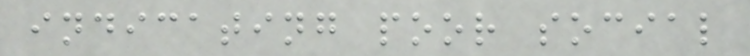indicating poor social
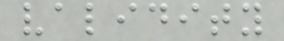validity
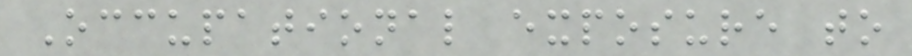Occupational exposure to
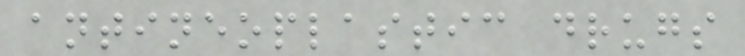antineoplastic drugs
